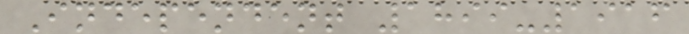Independent 1899-1916
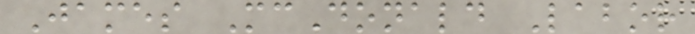James McDonald Labor
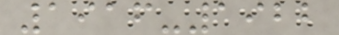1916-1922
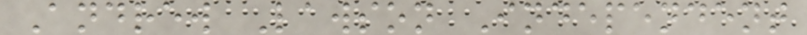Andrew Lawson Independent
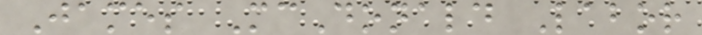James McDonald Labor
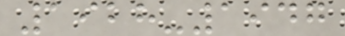1928-1947
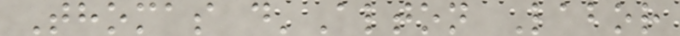Thomas d'Alton Labor
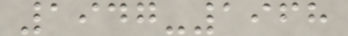1947-1968
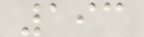193
